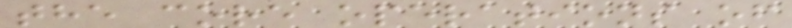the core operations of
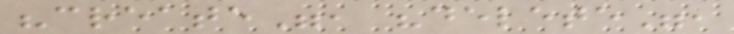"create", "delete",
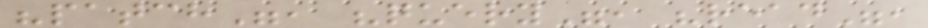"patch", "query", "read",
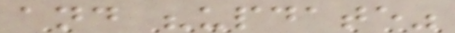and "update"
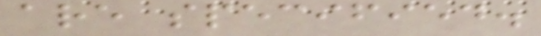are specified.
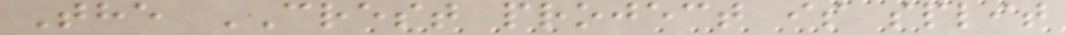The CREST project is split
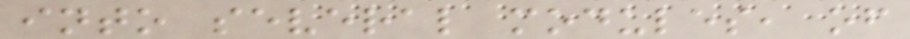into several modules, of
